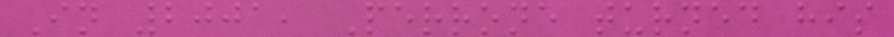In 2001, Perrone turned his
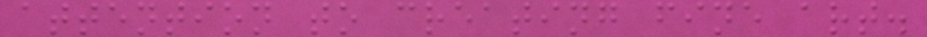attention to creating fine art.
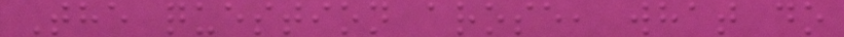The question arose, what do
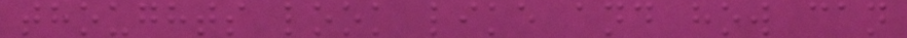thoughts look like and how can
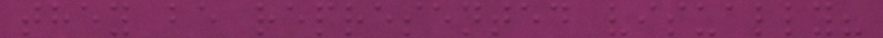they be represented visually?
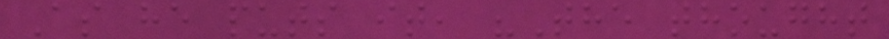As he puts it, "The thought
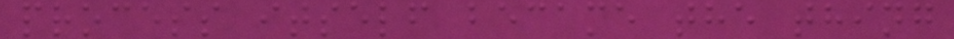process itself became the thing
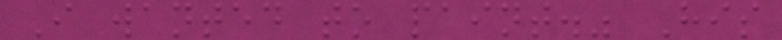I wanted to paint." His
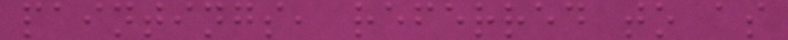paintings, referred to as
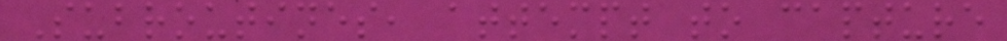Subroutines, attempt to capture
